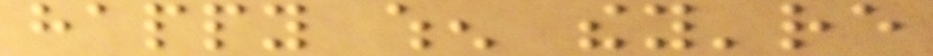happy when they're
